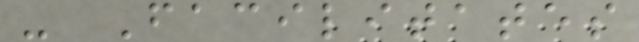- Facilitates
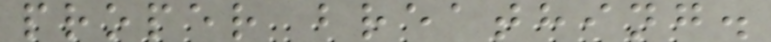proper breathing.
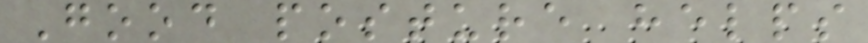Good posture helps
